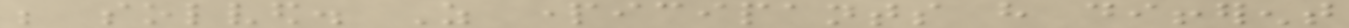be solved. As participants have different
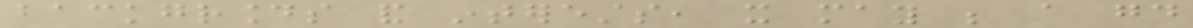backgrounds and interests, it may be a good
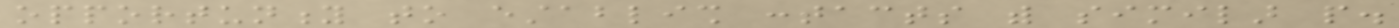opportunity to establish contacts with similar people.
